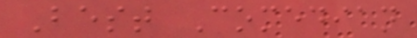Best Comedian
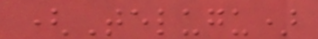(Telugu)
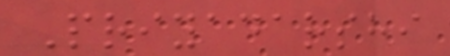Priyadarshi
